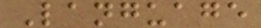Language
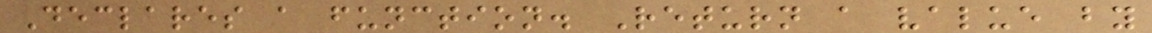Declares a function. Return a value by
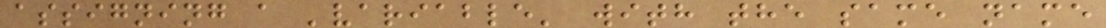assigning a 'variable' with the same name
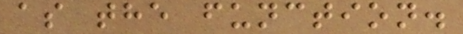as the function.
